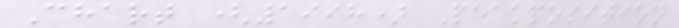Chart (1998) Peakposition
